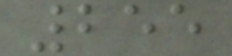255
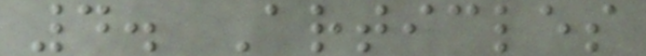4. Articles
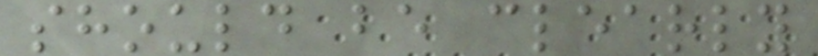should be clearly
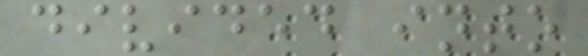divided into
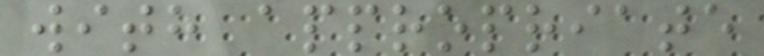with appropriate
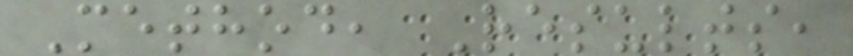Method, Results,
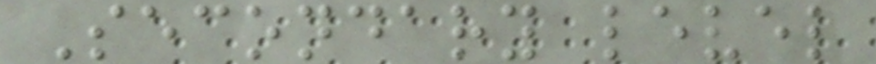Secondary level
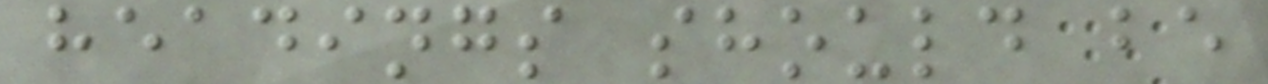headings should be
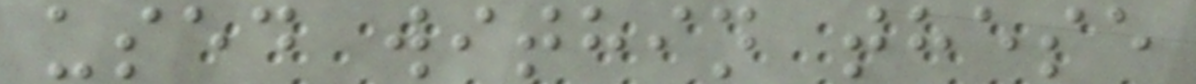used within these
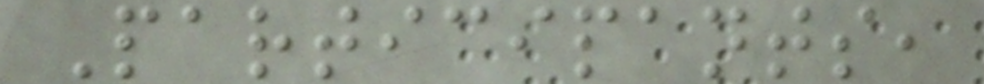Participants,
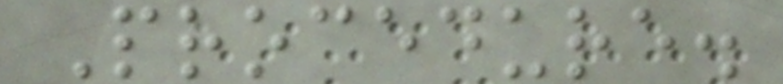Procedure.
